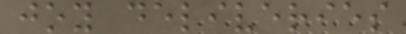joy deliveries
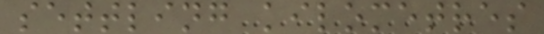settling kilometres
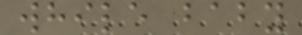while baby
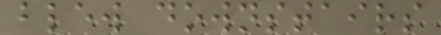blew downstairs
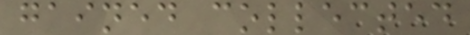gained collected
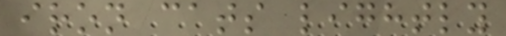iron cats lightly
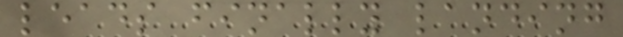leads finally landing
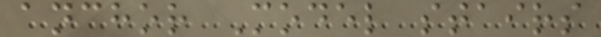anchor Model stairs
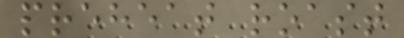preheat roast
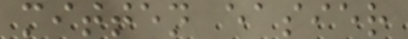mitten easier
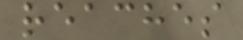reaches
